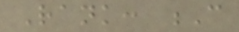Rank: C
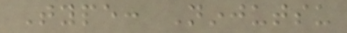Type: Ninjutsu
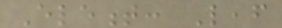Element: Leaf
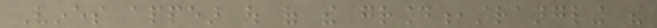Vines appear out of the ground,strangling the
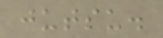jutsu.
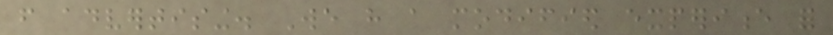from advertising. We have a modified experience for
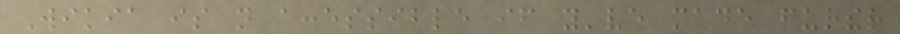Wikia is not accessible if you've made further
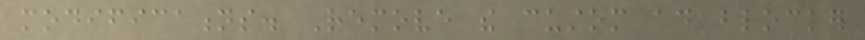modifications. Remove the custom ad blocker
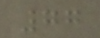77
